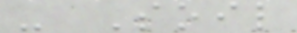- Soil
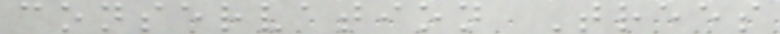conservation Trees
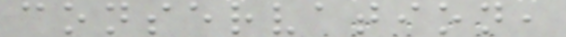conservation,
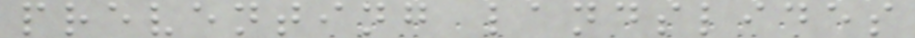preventing landslides
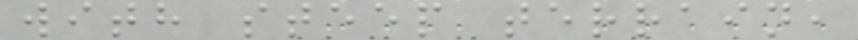with steep terrain,
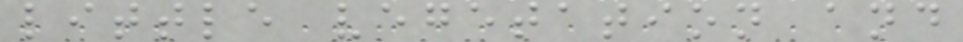little vegetation and
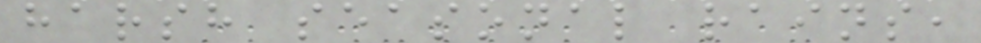harsh seasonal rains,
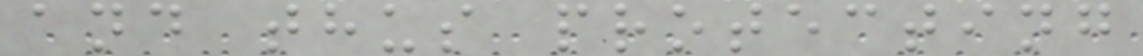and thus protecting
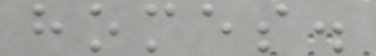homes.
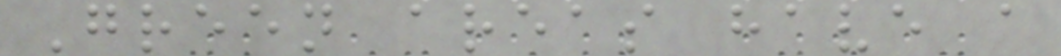Green areas have a
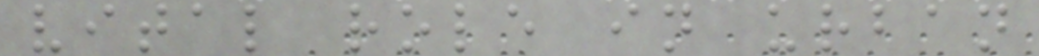vital role in urban
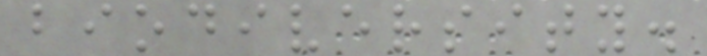biodiversity.
